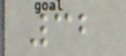32
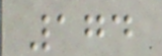174
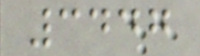3447
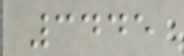3445
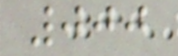000
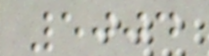5004
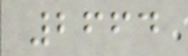2664
